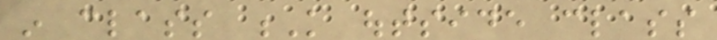in class K outside class
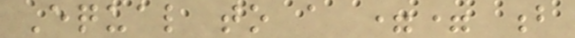Equal to a == b
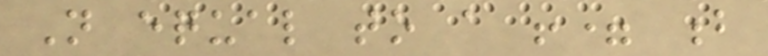Not equal to a != b
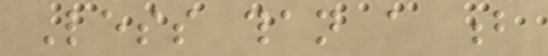Less than a b
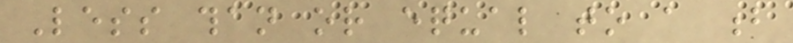Less than or equal to a b
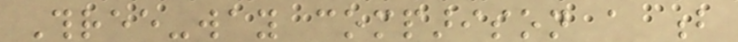Three-way comparison a b
